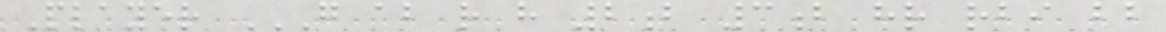Player G AB R H 2B 3B HR RBI BB
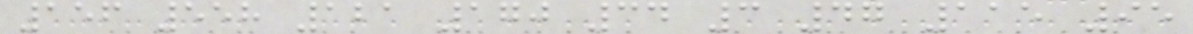156 558 121 170 34 3 47 115 95
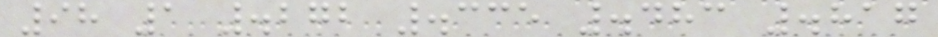98 1 .272 .335 .483 .817
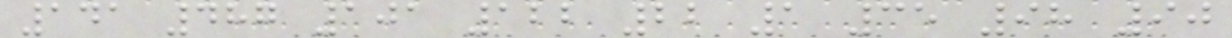141 487 101 122 22 1 35 98 90
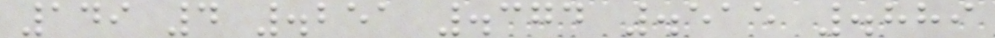149 4 .251 .374 .515 .889
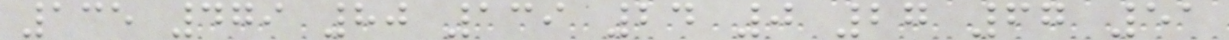135 479 80 139 24 0 27 67 51
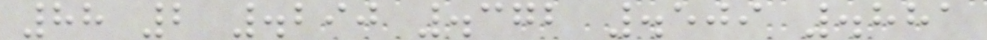88 2 .290 .372 .509 .881
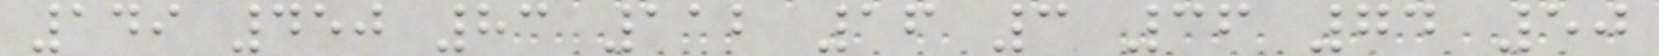149 450 83 112 16 3 36 74 50
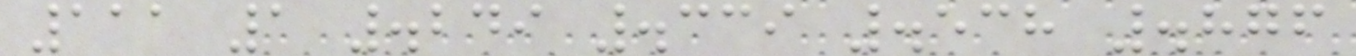111 1 .249 .339 .538 .876
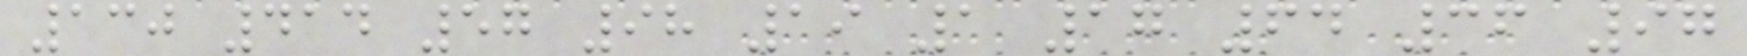130 414 57 98 19 1 17 64 36 97
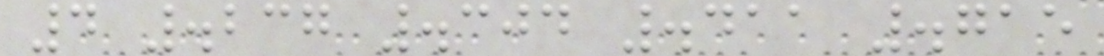4 .237 .304 .411 .715
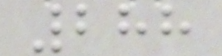288
